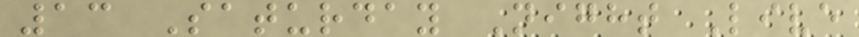13 Saturday Night Live
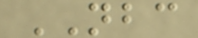NBC
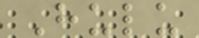Hulu
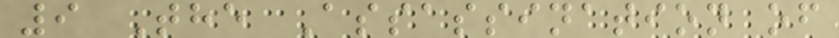9 The Assassination of
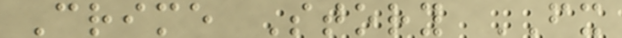Crime Story FX
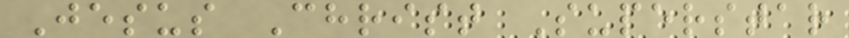Jesus Christ Superstar
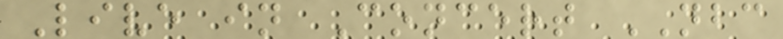Live in Concert NBC
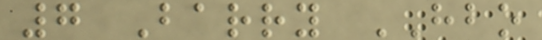7 Barry HBO
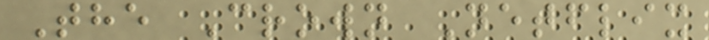The Crown Netflix
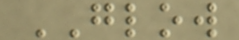GLOW
